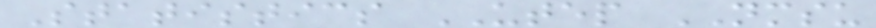Statistics UTEP NMSU
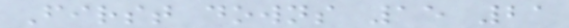First downs 15 21
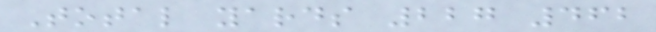Total yards 227 462
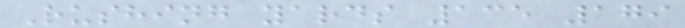Rushing yards 135 179
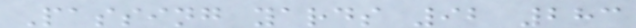Passing yards 92 283
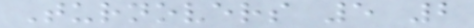Turnovers 5 2
